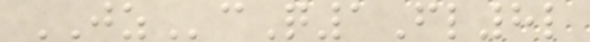JZcQ1Fl8l
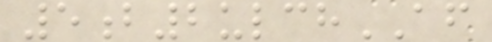5b2ulchAF
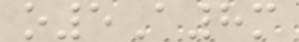o5A8m
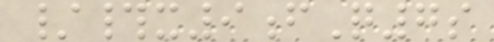/#x9fQ7s
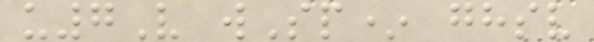u7V wSp* ghsv
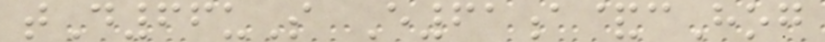tD66uS E61a&cHog
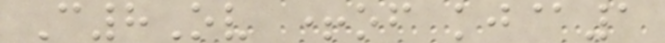C8Ov +of kj@1
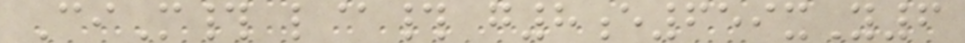CiM# l@# g8e659xY6
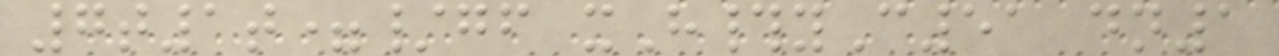7t1t=/gf xH#yC51 dn1
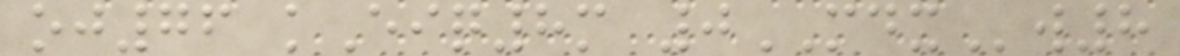oj76 kEiq8m 0MDXw8
